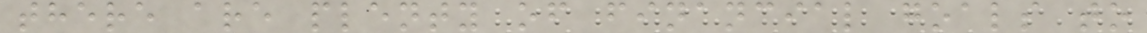there are plenty of financial goals to
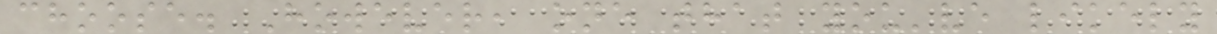choose. However, one that you've likely
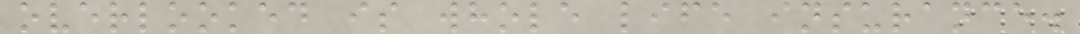overlooked is whole life insurance.
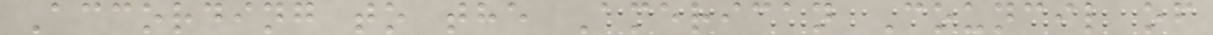According to the American Council of
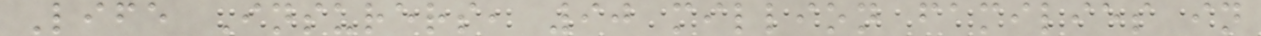Life Insurers, 90 million families in
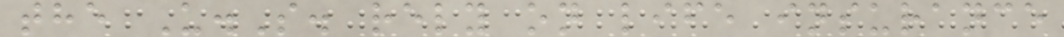the U.S. rely on life insurance
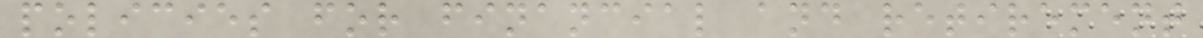policies for financial and retirement
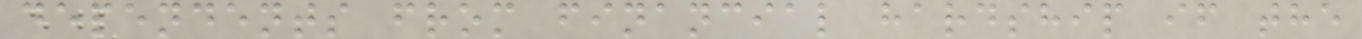dependents from financial hardship if the
